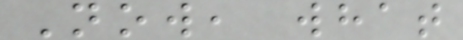Now, what
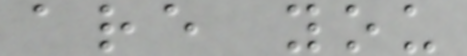are you
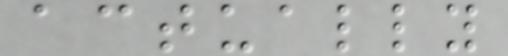actually
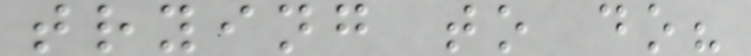trying to do?
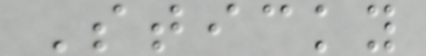Sticky
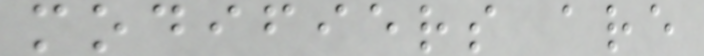modifiers are
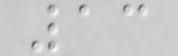13
